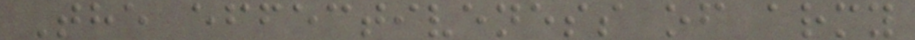The effectiveness of army
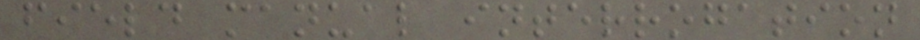field manual interrogation
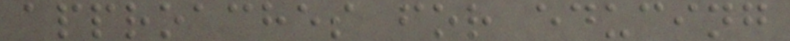approaches for educing
